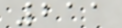211
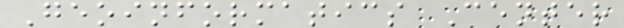Geoinformatics Center
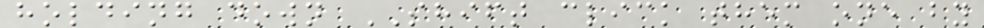holding down SHIFT click them one by
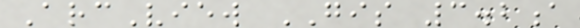ArcView GIS 3.2a
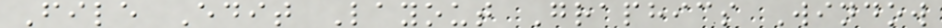File Edit Layout Graphics Window
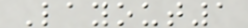Layout1
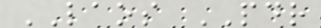LAOS PDR
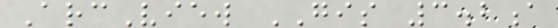ArcView GIS 3.2a
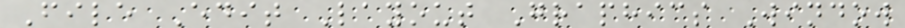File Edit Layout Graphics Window
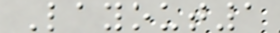Layout1
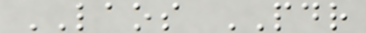LAOS PDR
